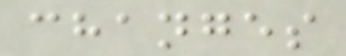changes
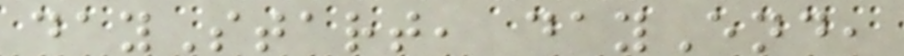dayStart, dayEnd,
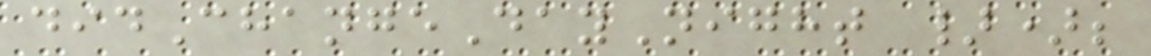didChangeDayNight });
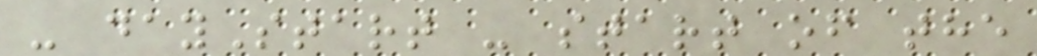- dayStart - start of the
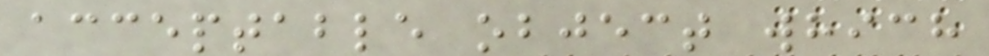acceptable object which
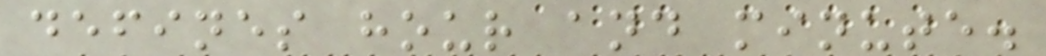defines hour and minute.
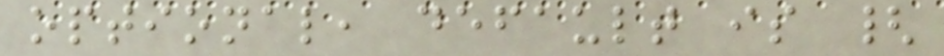optional, default is {
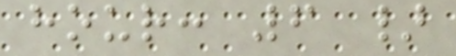hour: 6 }
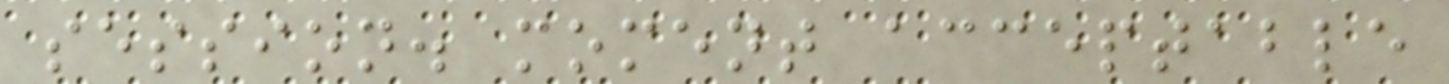session. moment acceptable
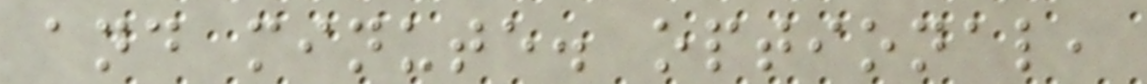and minute. optional,
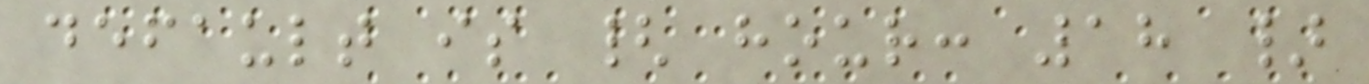default is { hour: 18 }
